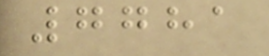7781
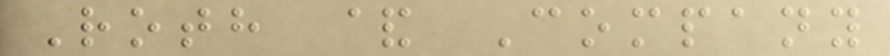Roth & Company
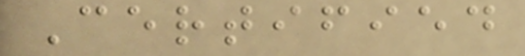Certified
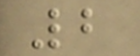2
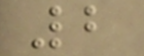2
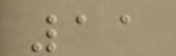11
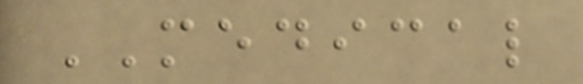MEDICAL
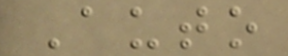Auto
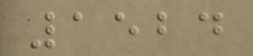1524
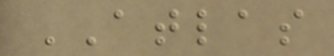ATLAS
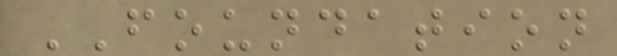FOUNDATION
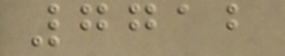7712
